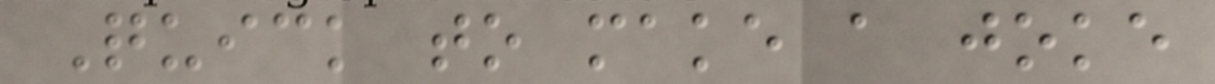Quick to make a joke
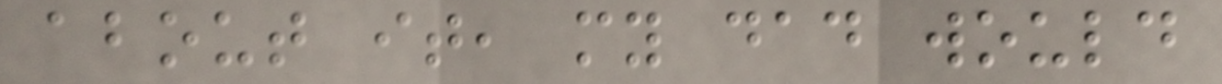about it, my dad would
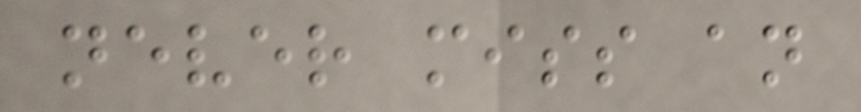never miss an
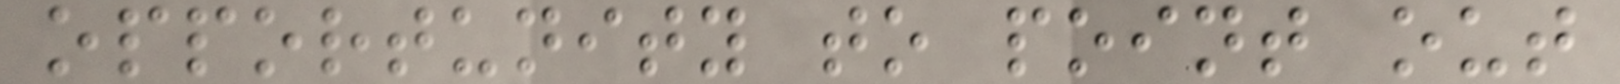opportunity to point out
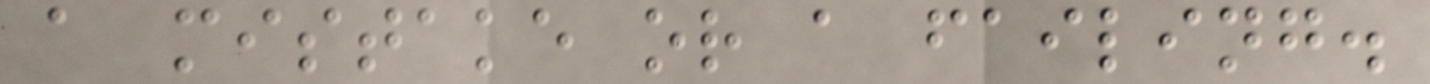a mistake or a failing.
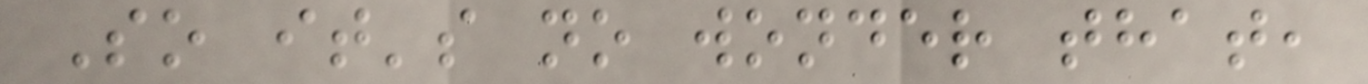So it's no wonder that,
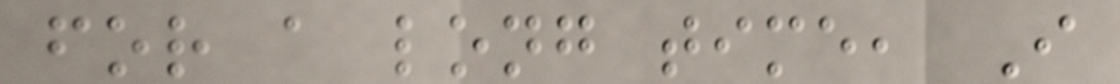for a long time, I
